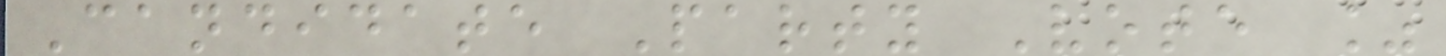Candidate Party Vote %
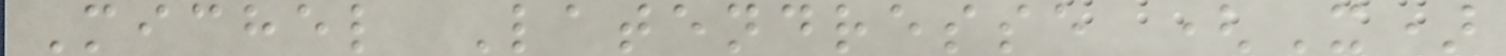Michel Latendresse (X)
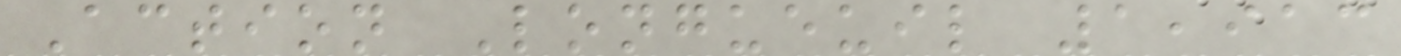Action Longueuil 1,913
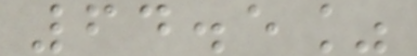64.5%
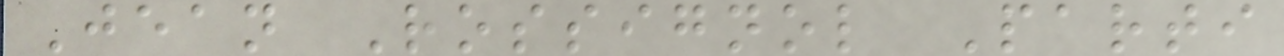Jean Rossignol Parti
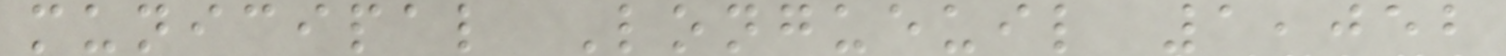municipal Longueuil 1,052
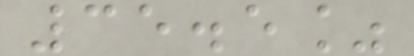35.5%
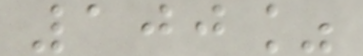100%
